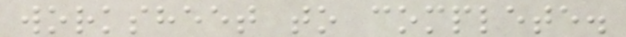worksheet to complete.
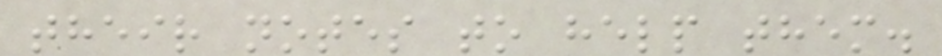their notes to help them.
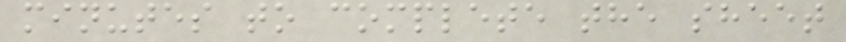minutes to complete the sheet
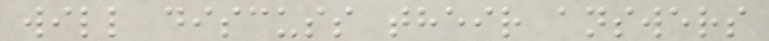will discuss their answers
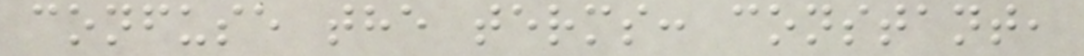confuse the terms: constant,
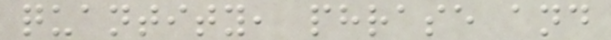quantity, phrase and
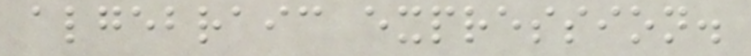algebraic expression.
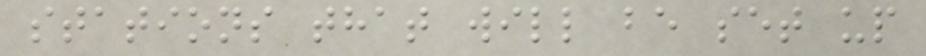stations that will be set up
